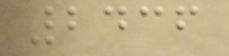2436
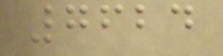7624
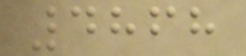4868
